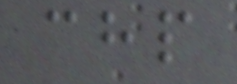chp
